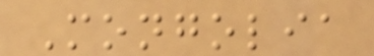Mongolia
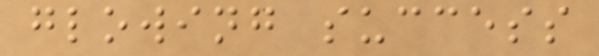glowing success
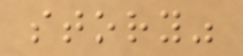story"
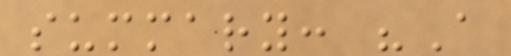summary: "A
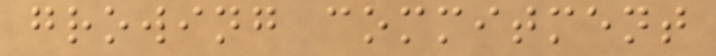growing commitment
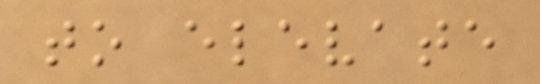to elevate
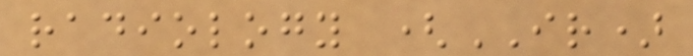radiology (IR)
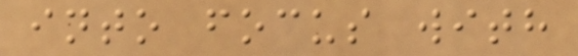into focus with
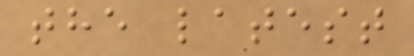the latest
